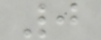0
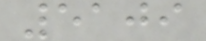5109
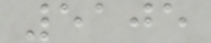5105
